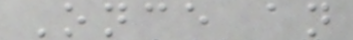Once an
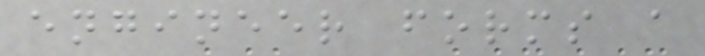engineer forms a
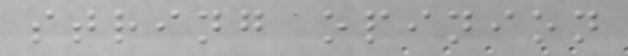string opinion
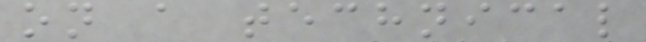on a technical
